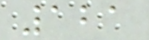121
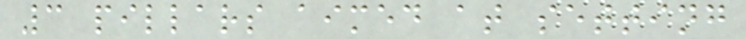3 pillars aimed at setting
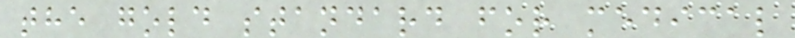the gold standard for medical
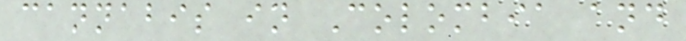cannabis in Colombia and
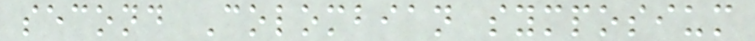second Colombian symposium
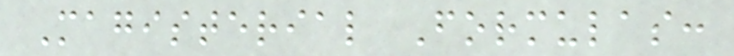Magisterial Formulas:
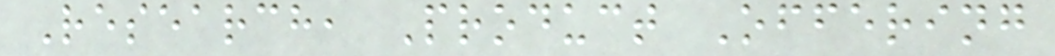Research, Product Offering
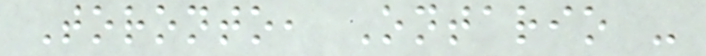Toronto, Ontario -
